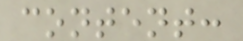content:
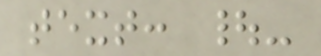text: |-
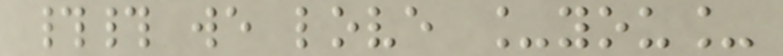## we love _you_
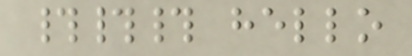### hello
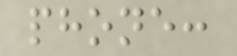phone:
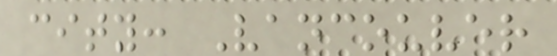city: Vancouver
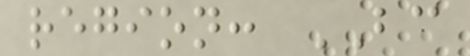region: BC
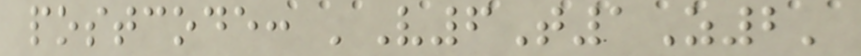postcode: 'V6T1Z2'
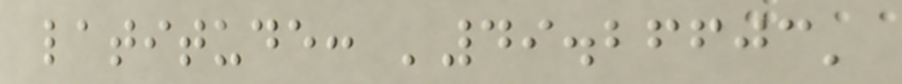latitude: '49.26603'
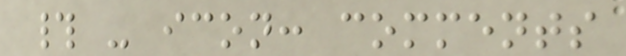# - icon: comments
